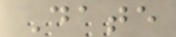Date
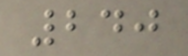240
